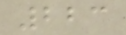223
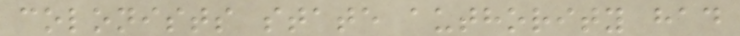colonists state authority had
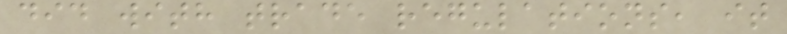did with trade regulations, it
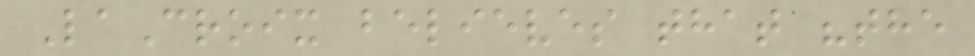LaCroix believes that "the
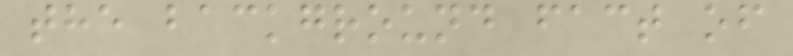the background fact of
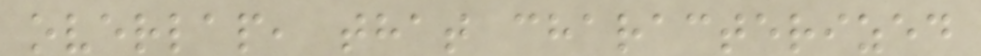overlap, that characterized
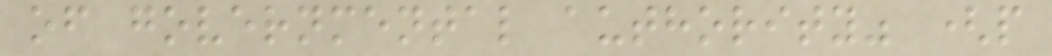of governmental authority" (p
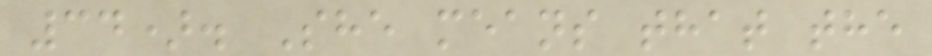34). She means that the
